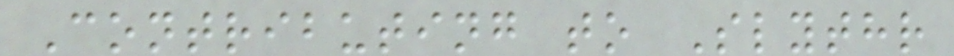Contributing to Slythr
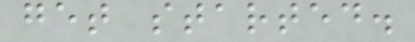get started.
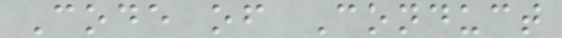Code of Conduct
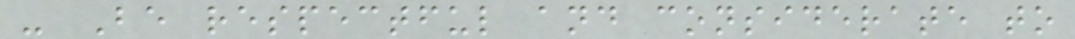- Be respectful and considerate to
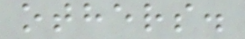others.
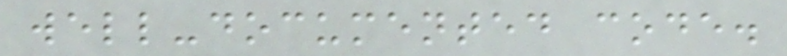well-documented code.
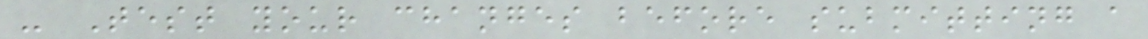- Test your changes before submitting a
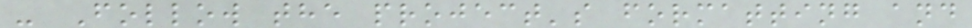- Follow the project's formatting and
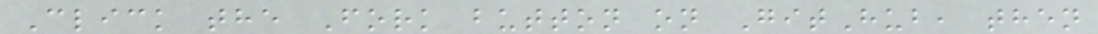Click the Fork button on GitHub, then
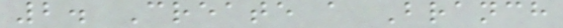2. Create a Branch
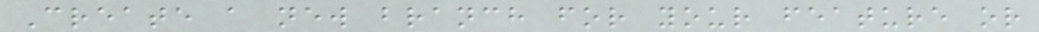Create a new branch for your feature or
